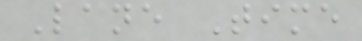Lane Time
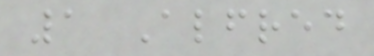1 Alfred
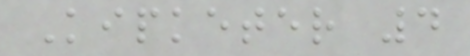Kipketer 4
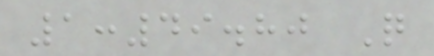1:49.80 Q
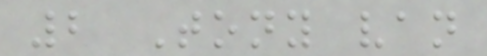2 Tony van
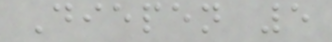Diepen 5
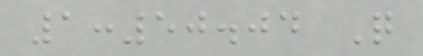1:50.04 Q
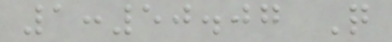1:50.07 Q
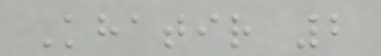Khatir 2
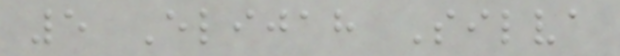5 Elijah Silva
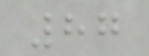87
